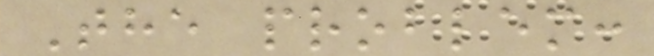The problem:
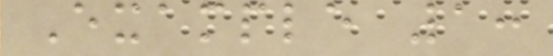Example 1:
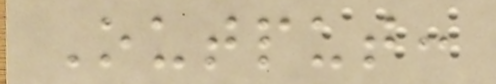Output:
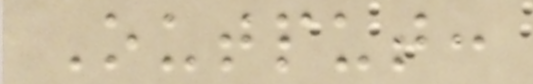Output:
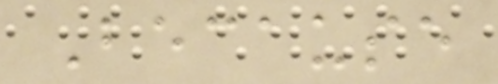Because
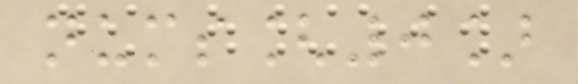nums[0]
